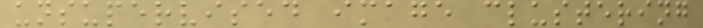unsupervised image clustering
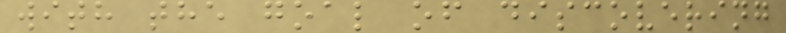with the goal of discovering
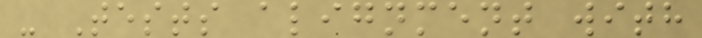- Tests alignment with
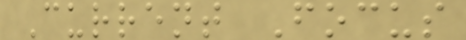Current Focus
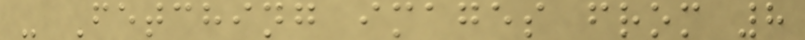- Fetching images from 8
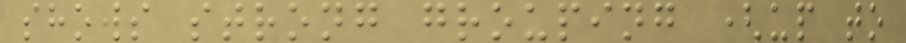shows strong grouping (up to
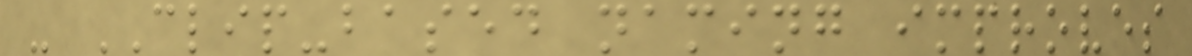- CLIP-based naming improves
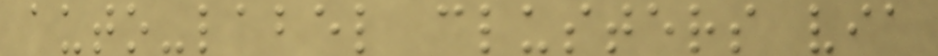auto-label clusters via
